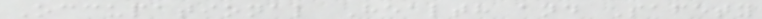Occupational Health and Safety
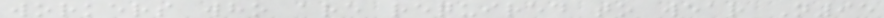workers who are required to wear N95
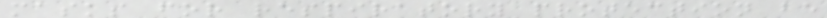masks for respiratory protection be
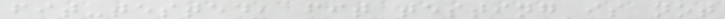fit-tested, fit testing is not
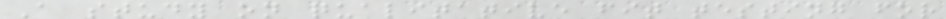A study on qualitative fit testing for
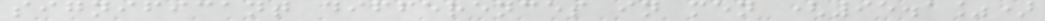significant differences in men (95.1%)
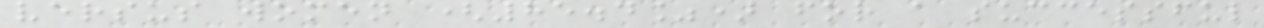versus women (85.4%) for a successful
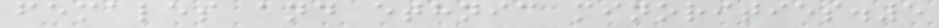females and ethnic minorities.5
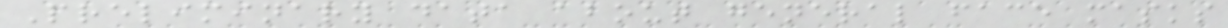Preliminary data about general face masks
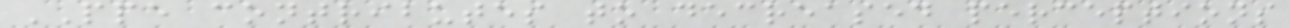PPE contributes to decreased perceptions
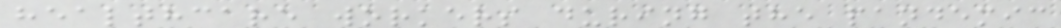healthcare workers during the pandemic
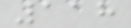118
